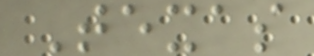Texas
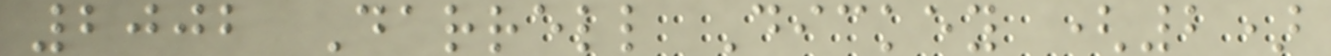2002 Darrell Dickey (2)
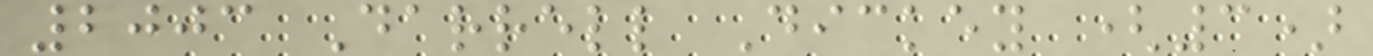2003 Darrell Dickey (3)
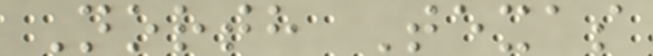North Texas
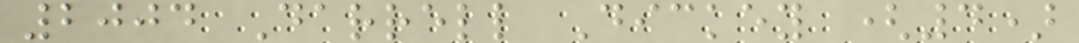2004 Darrell Dickey (4)
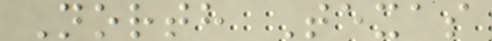North Texas
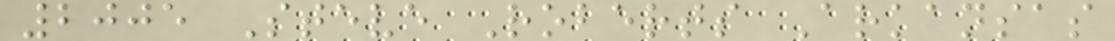2005 Steve Roberts Arkansas
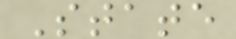State
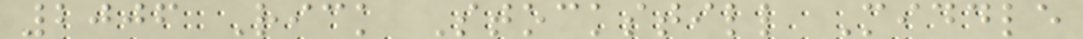2006 Rick Stockstill Middle
